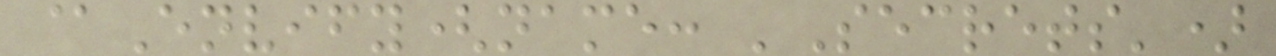@Envify(name: 'Secrets')
